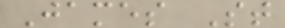James St
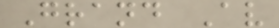Grand Av
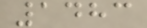1483
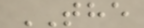THE
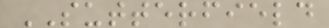SUTTERFIELD
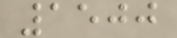1500
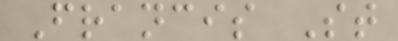Francis St
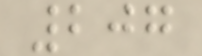207
